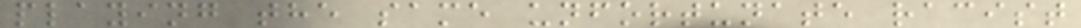playing the same unfortunate racist
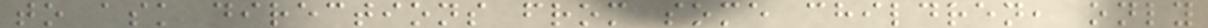to ask directions from some children, only
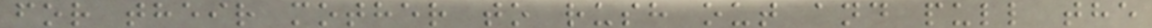for their mother to rush out and pull the
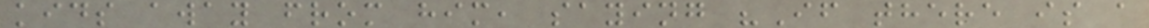kids away from him, saying "If there is a
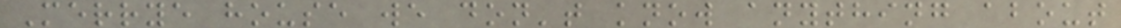Merrye house we don't know anything about
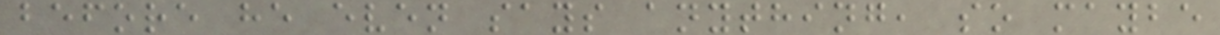before he even says anything, so maybe
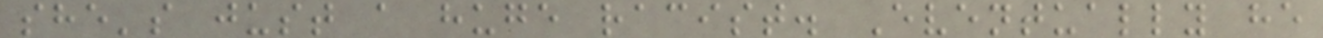she's just a huge racist. Eventually he
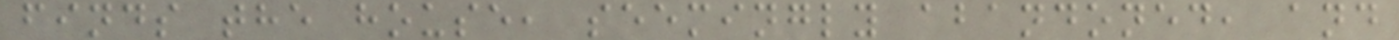finds the house, seemingly abandoned, and
